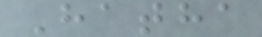Hatha
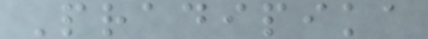Pradipika
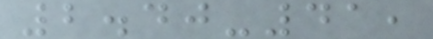2.40-41,
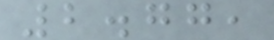2.77,
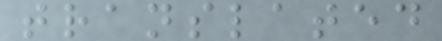translated
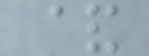&
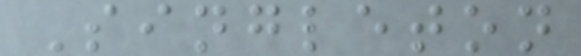Singleton
